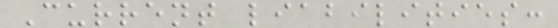Current liabilities:
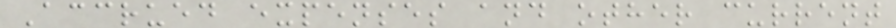Accrued expenses and other current
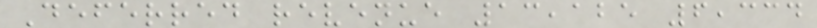Deferred revenue 13,125 6,334
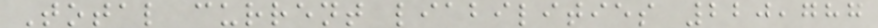Total current liabilities 220,787
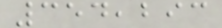354,293
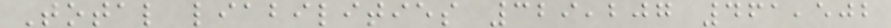Total liabilities 329,207 461,502
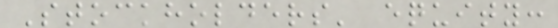Stockholders' equity:
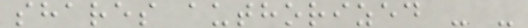shares authorized - -
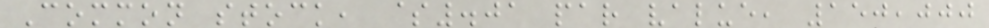Common stock, $.01 par value, 150,000
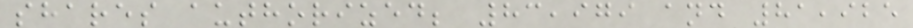shares authorized; 83,979 and 81,925
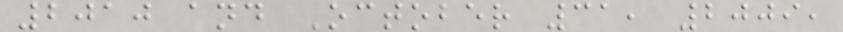2010 and October 31, 2009,
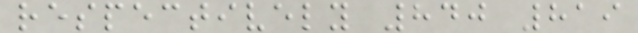respectively 840 819
